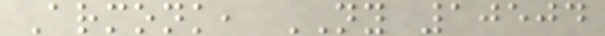Armonk, NY 10504
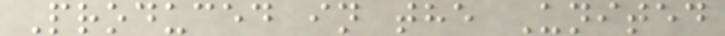Produced in the United
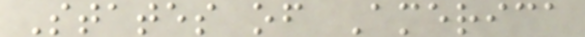States of America
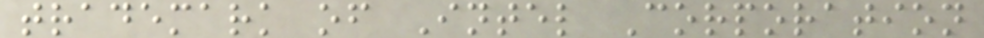trademark of Intel Corporation
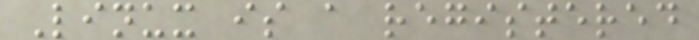Linux is a registered
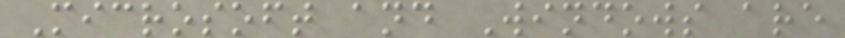Microsoft and Windows are
